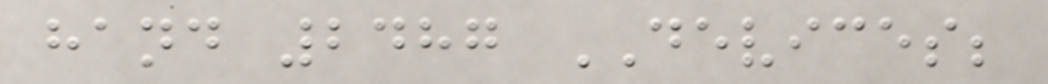hand 2487 DEVICES;
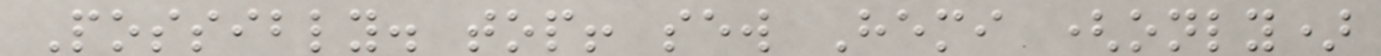Possibly. top! sew Hemi (only)
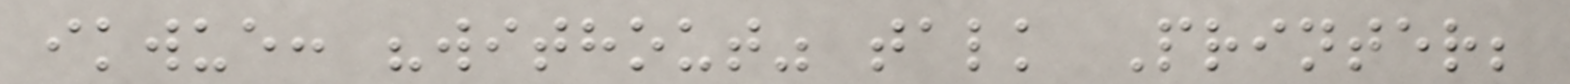ikwue: "without" talk Printer;
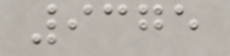9375
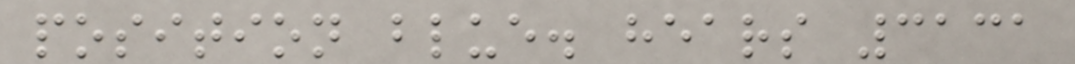position blue. hears 3131
